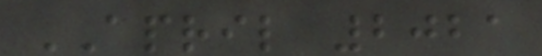APRIL 2021
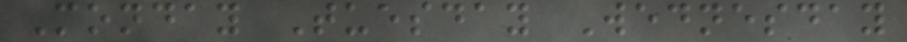Monday Tuesday Wednesday
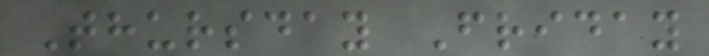Thursday Friday
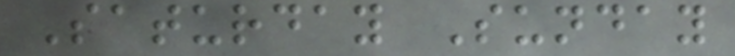Saturday Sunday
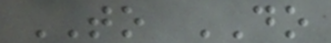TO DO
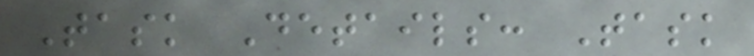Task Details: Task
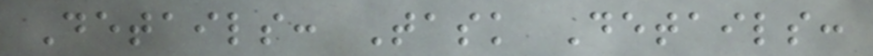Details: Task Details:
